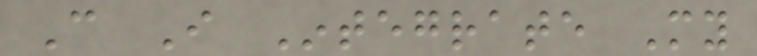Can I Integrate My
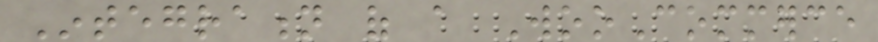Integration of a WooCommerce
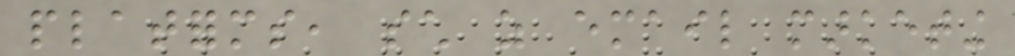platforms, such as email marketing
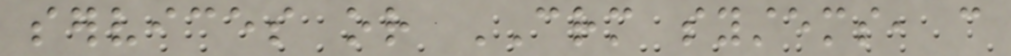services or CRM systems, can
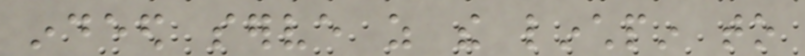indeed serve as the linchpin to
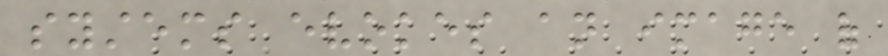systems evokes an image of
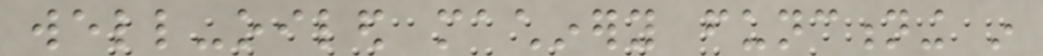well-oiled machinery functioning in
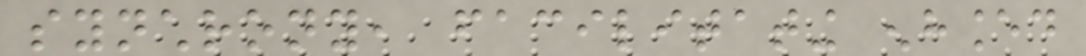synchrony, facilitating enhanced
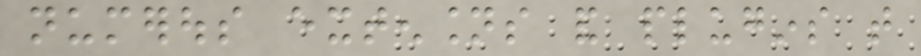numerous extensions and plugins that
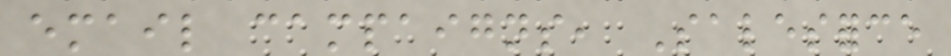email campaigns, Salesforce
